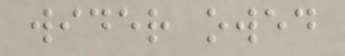wider owed
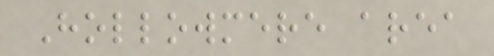Hollowmere area
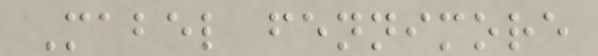Mabel fennimore
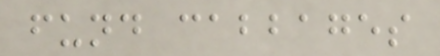fund cabbages
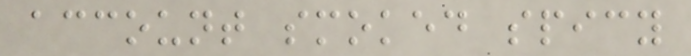account smoked spicy
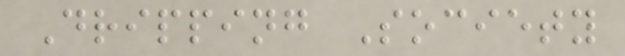Dripping Society
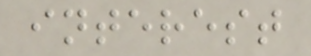interest
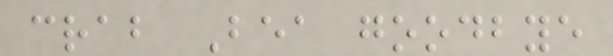crab Bea goodbye
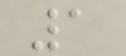1
